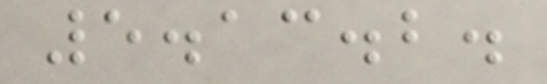5.13.2.
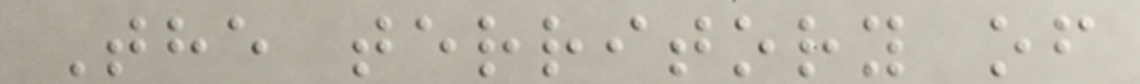The territory of
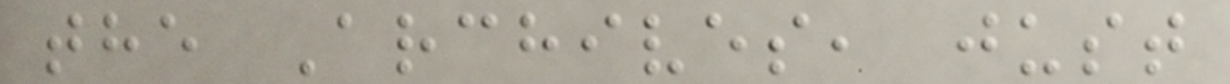the Archives, just
